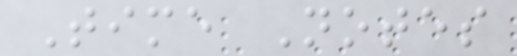Time Notes
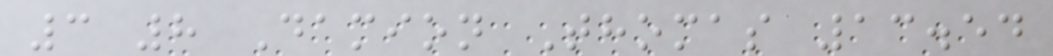3 8 Damion Thomas 13.54
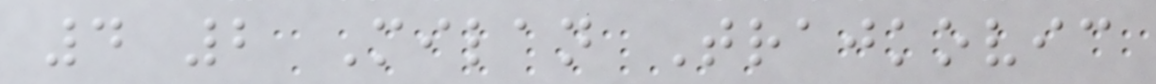4 2 Milan Trajkovic
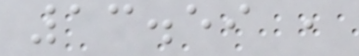13.59 ,
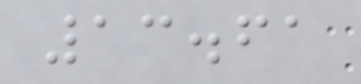13.61
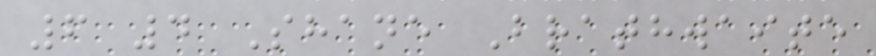6 4 Shane Brathwaite
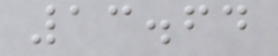13.64
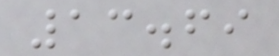13.69
